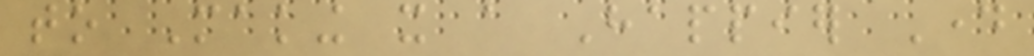to Making it a Happier Day
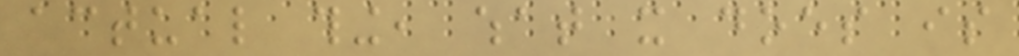actual thing, what it does is
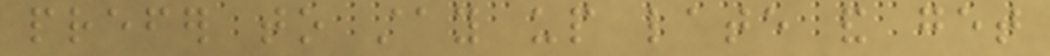prefer to stay up late and get
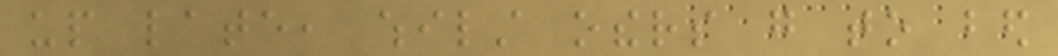up late, whilst others go to bed
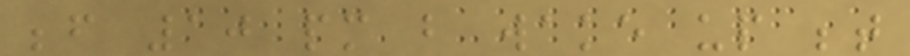before 10 pm but wake up between
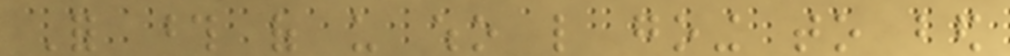For those of us who like going to bed
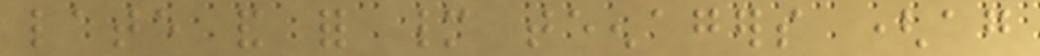late and for many teenagers (again
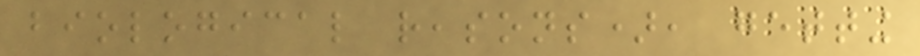biological reasons), getting
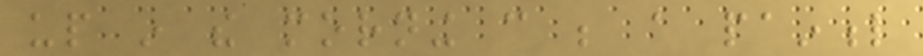up in the morning can be a painful
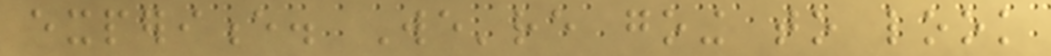experience. We're going to look
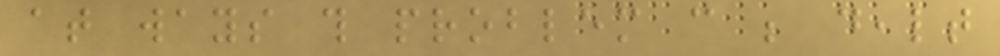at ways this problem can be dealt
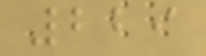229
